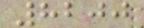8200
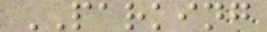PARKING
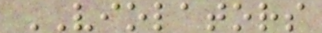VIOLATORS
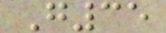G35
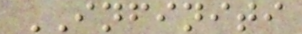INFINITI
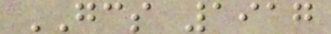GCS 1917
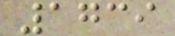1739
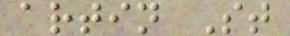artin St
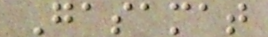Gasamat
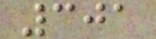301
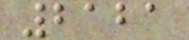2121
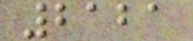2121
